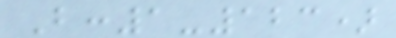B:1-123)
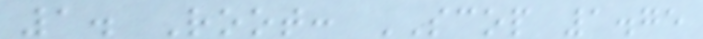1. Root: SCOP 1.75
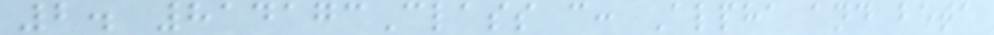2. 814173Class c: Alpha and beta
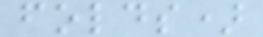folds)
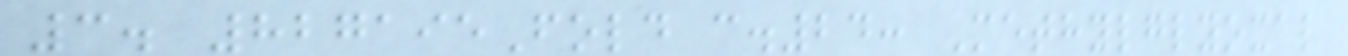3. 827195Fold c.24: Methylglyoxal
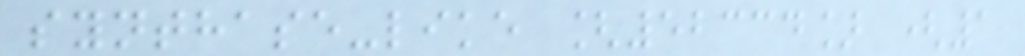synthase-like [52334] (1
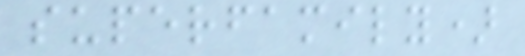superfamily)
